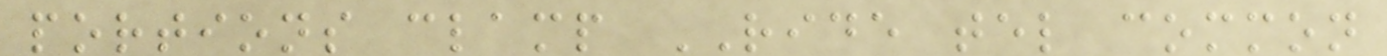portions clamp RIDE tel common
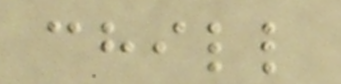chill
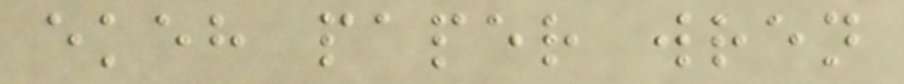ekeh paper wren
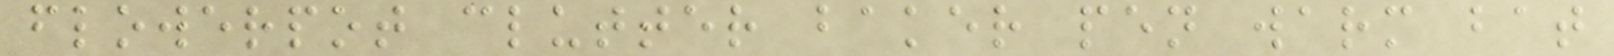flowerpot clutter baker pen warm bat
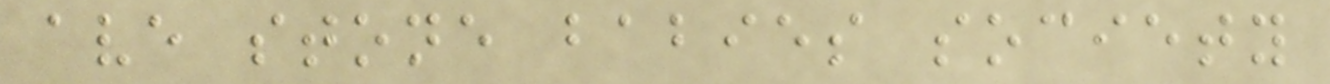ave stone babies society
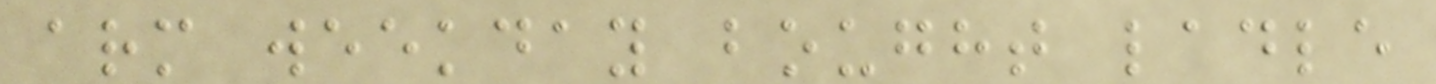arm weekday bought ladle
